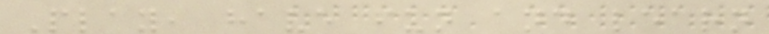Play, have fun and learn
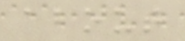about
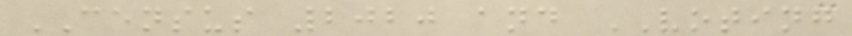CENSUS 2020 and VOTING
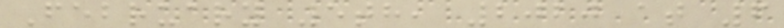February 5th, 2020 at 6
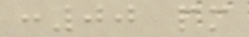:00 pm
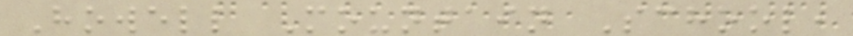Howell Mountain School,
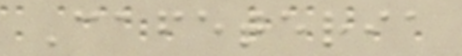Cafeteria
